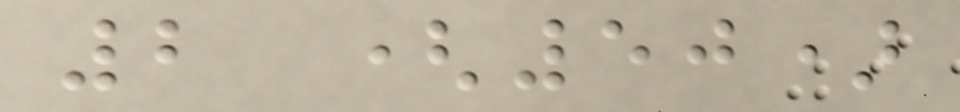2 (50)
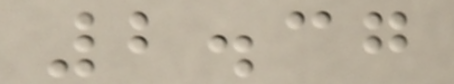2.37
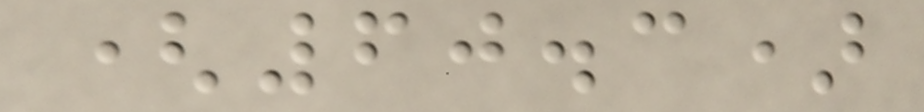(60.3)
